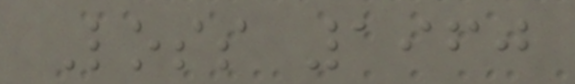Loss 1960
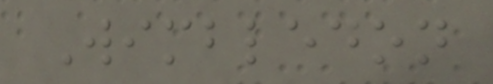Wimbledon
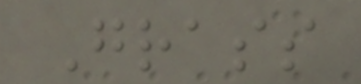Grass
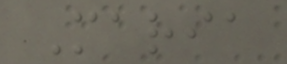Maria
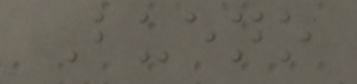Bueno
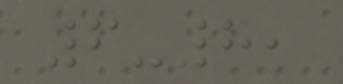6-8,
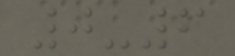0-6
